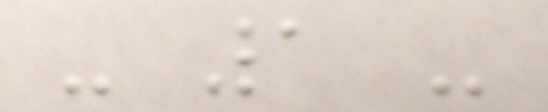- 1 -
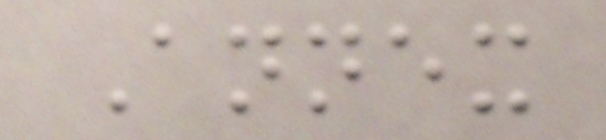Annex
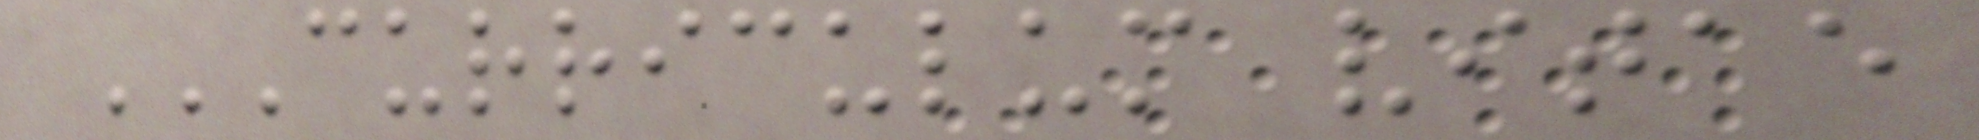CURRICULUM VITAE
